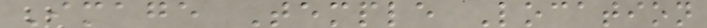Image Temple Location
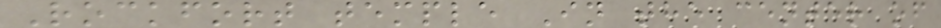Rockfort temple In the center of
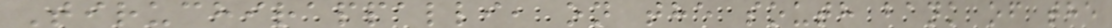Tiruchirappalli, on the south bank of the
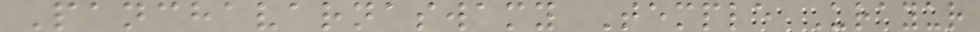Panchavarnaswamy Temple Urayur
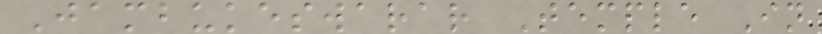Jambukeswarar Temple In
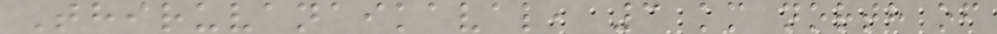Thiruvanaikaval, 3 km north of
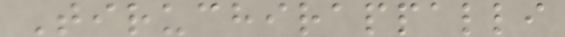Tiruchirappalli
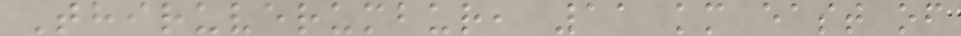Thiruverumbur, 11 km east of
